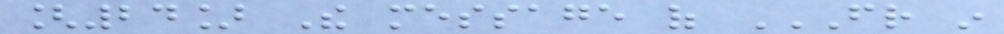[24] The message of FRIEND IN
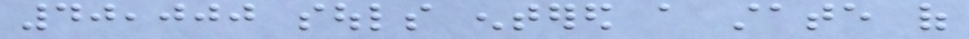40,000 souls entered a state of
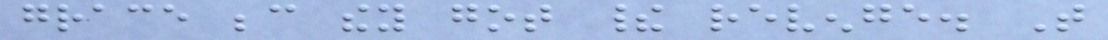grace because they got their revenge. That
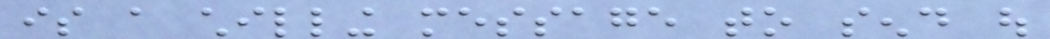is a chilling message to send out
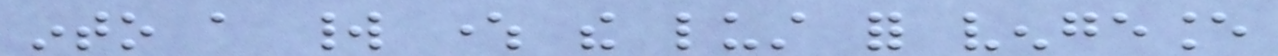into a world where the lust for vengeance
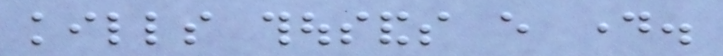kills thousands every day.
